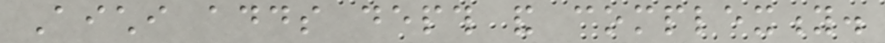Aichi adds depth and complexity.
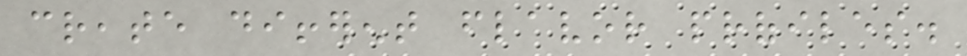create different flavor profiles.
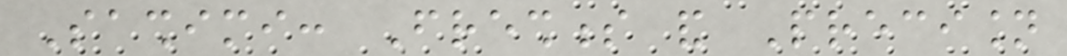Sashimi: Freshness and Precision
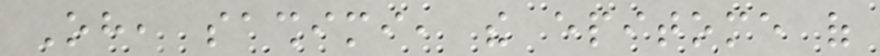Oh, sashimi, the epitome of
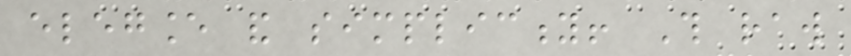elegance and simplicity! This raw
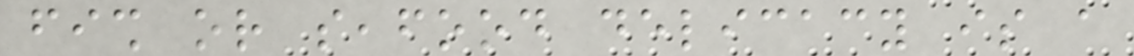fish or seafood delicacy is a
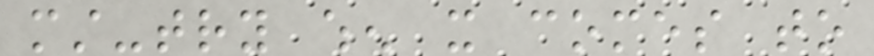must-try when it comes to
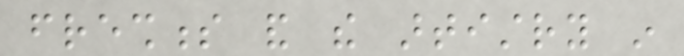freshness and the artistry in
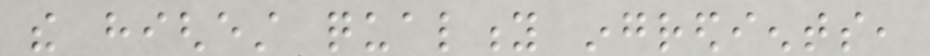the highest quality ingredients,
